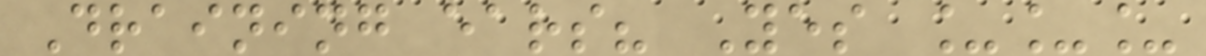Draining ears? Yes ___
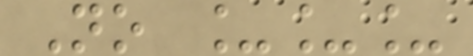No ___
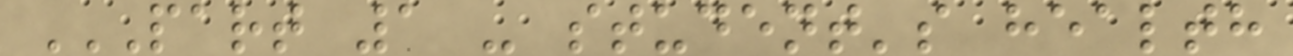PART 1 - STUDENT'S HEALTH
